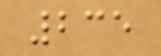235
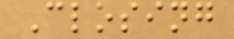Closing
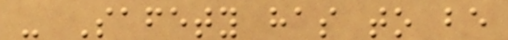- Safety has to be
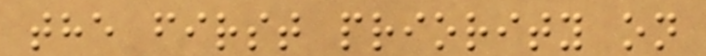the first priority on
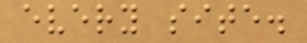every site.
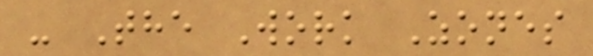- The Work Zones
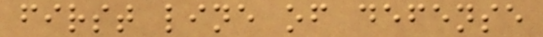first line of defense
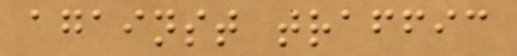against traffic
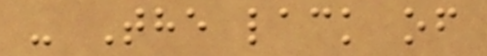- The lack of
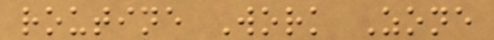routine Work Zone
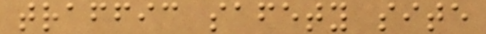traffic safety site
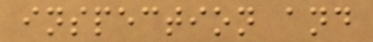inspection and
